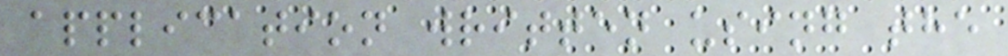application written using the
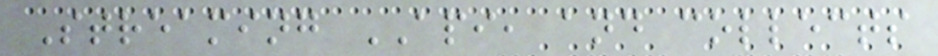Streaming API, and collects
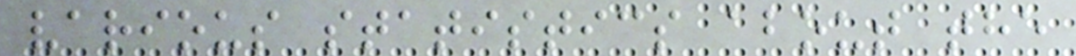various statistics about the
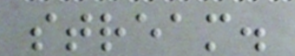stream.
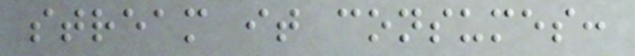stream it consumes:
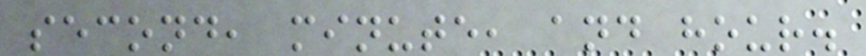second, minute, and hour.
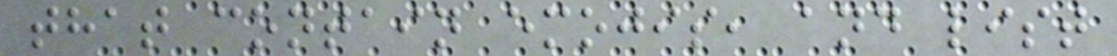that contain emojis, and list
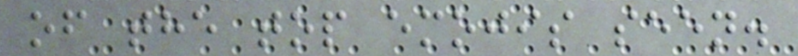of the top emojis seen.
